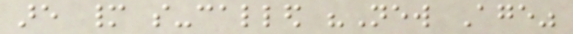are many so-called "New Age"
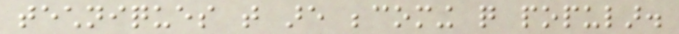techniques that are becoming quite popular.
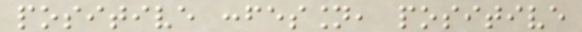positive confession, positive
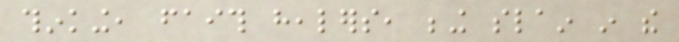thinking, faith healers, being slain in the
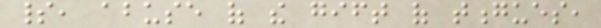spirit, abuse of the gift of tongues,
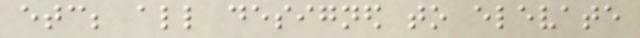etc; all designed to elevate
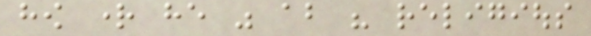how right he was about his religious
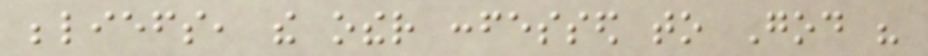beliefs, the other confessed to God his
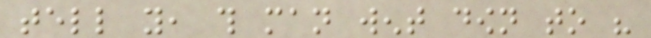tell you, this man went down to his
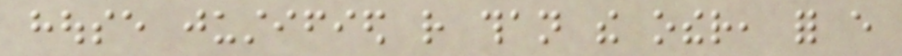house justified rather than the other, for every
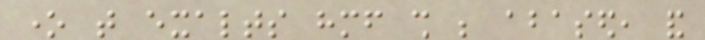one that exalts himself shall be abased, and
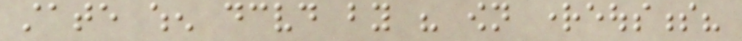state when deceived by his own righteousness?
